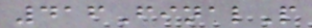416FinalP
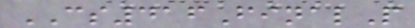CS416FinalP
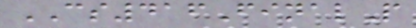CS416FinalP
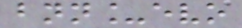bnn_evo
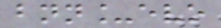bnn_evo
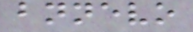bnnevo
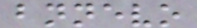bnnevo
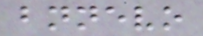bnnevo
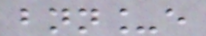bnn_e
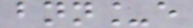bnn_e
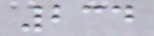234
